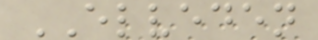ELVEDEN
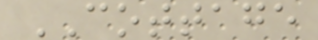COTTAGE
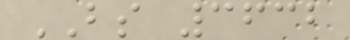BS 3632
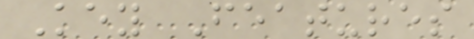Key Features
